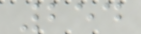254
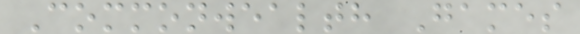Commonwealth Games
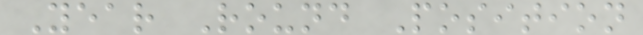Year Round Position
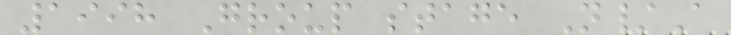1998 Group stage N/A
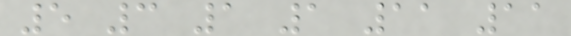5 3 1 1 11 11
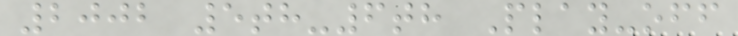2002 5th-6th Play-off
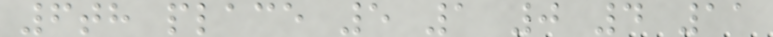6th place 5 1 0 4 11
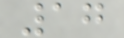17
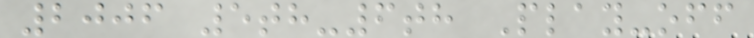2006 5th-6th Play-off
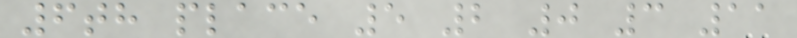6th place 5 2 0 3 11
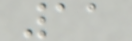11
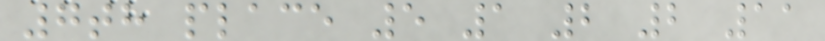7th place 5 1 2 2 11
